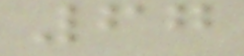67
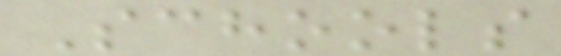Schools
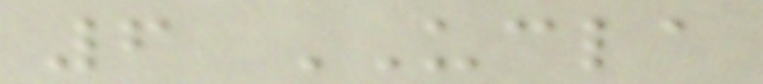6 UCLA
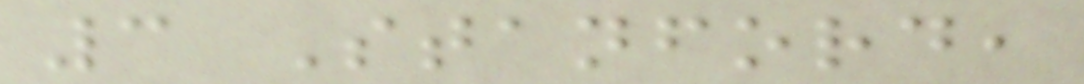3 Stanford,
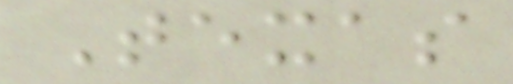Texas
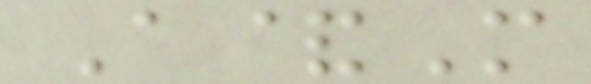A&M
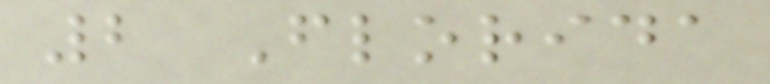2 Florida
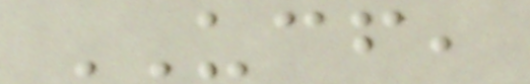UCF,
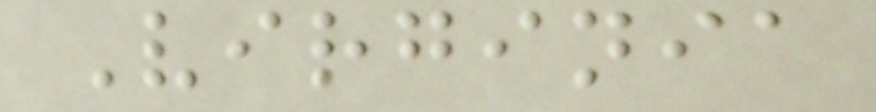Virginia
